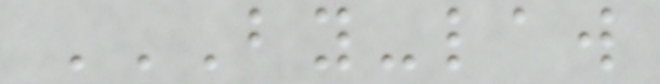BY-LAW
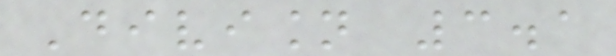Division 3.1
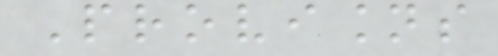Provisions
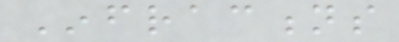Infractions
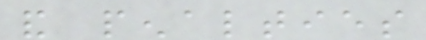and penalties
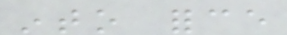into force
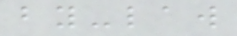by-law
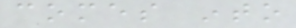comes into
